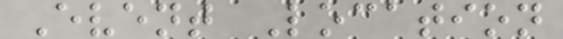Event Location
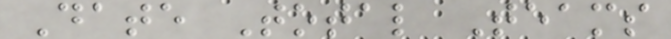Date Total Teams
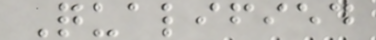Qualified
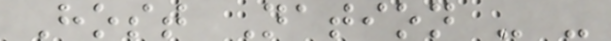Host Nation - -
